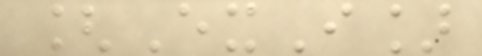[ExI]
